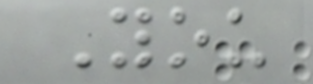You
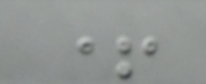+
